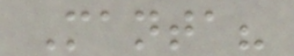Manta?
